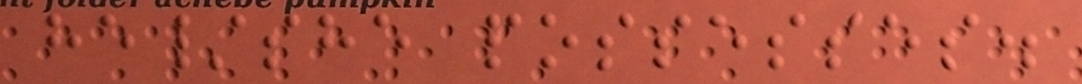he/she possesses.
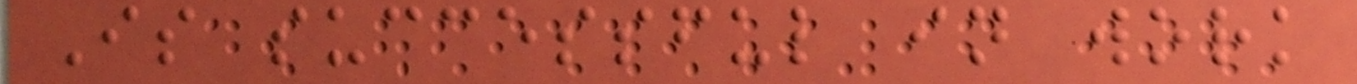Is successful in work
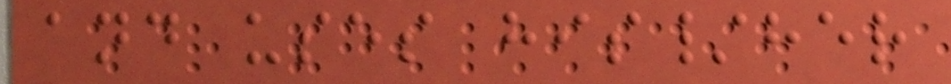and uses his/her
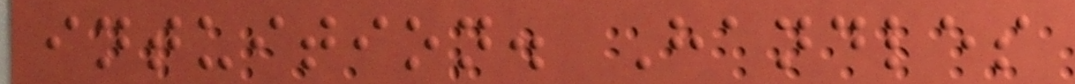intuition. Handles
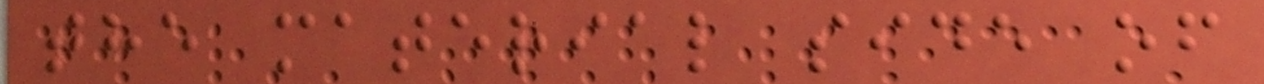the material side of
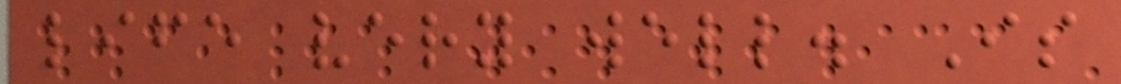life very well. Is
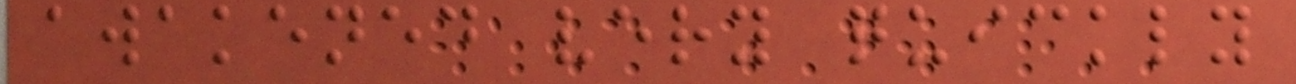awakened very quickly
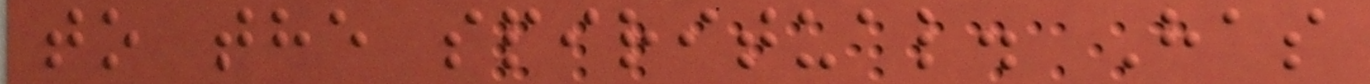to the spiritual. Has
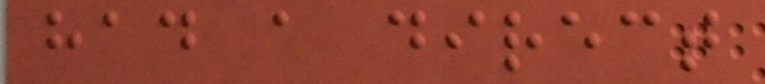had a direct
